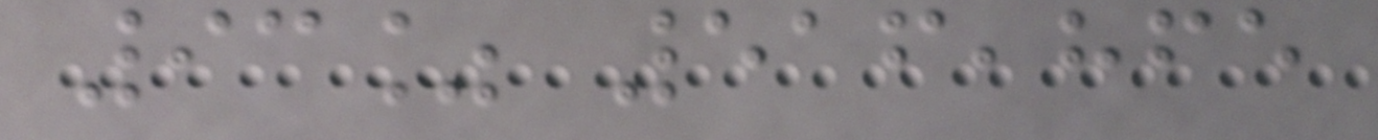93% 516,865
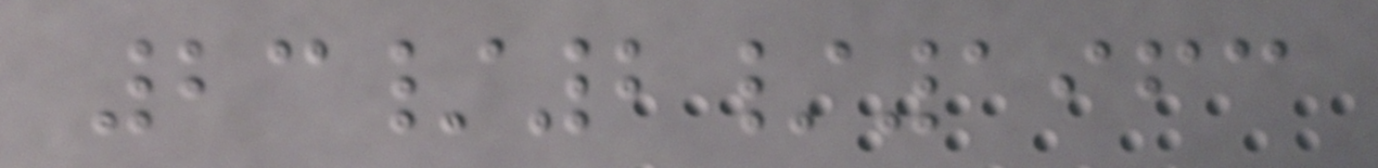23/2/1963
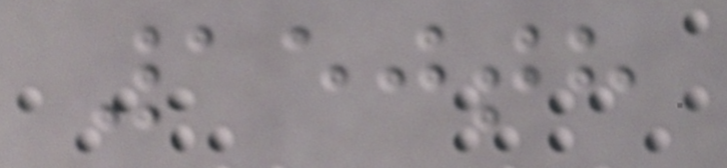150th
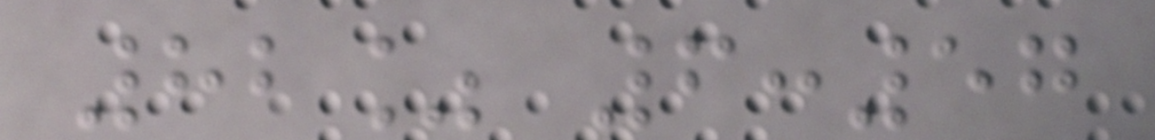82% 6:57
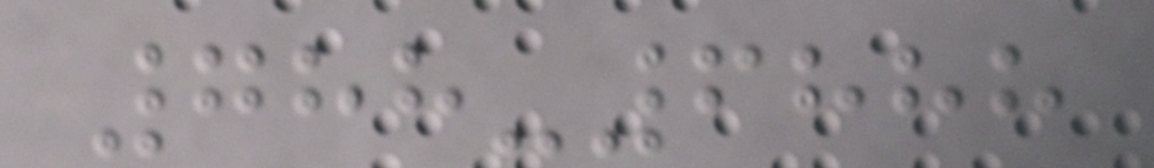788-6888
